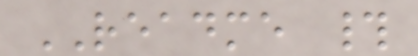README #
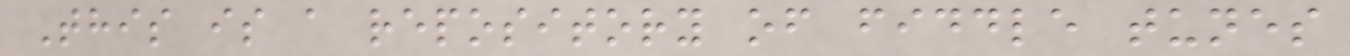This is a repository of fiddle tunes
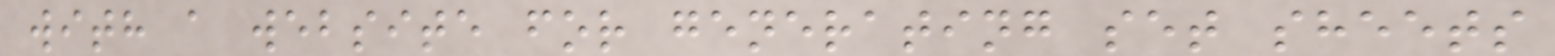with a website for generating set sheets
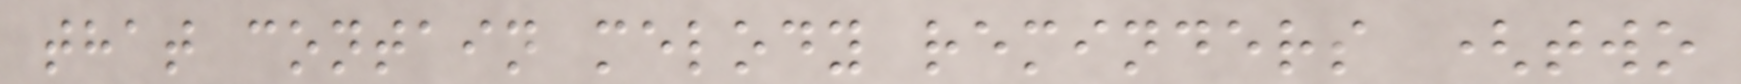that contain melody reminders (two
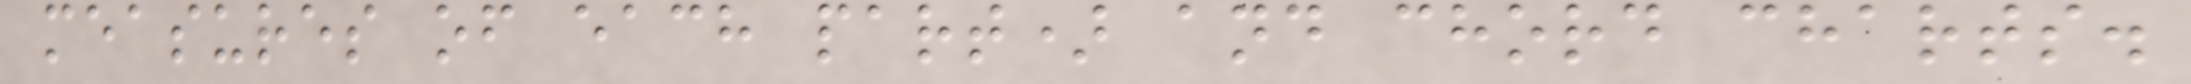measures of each part) and chord charts.
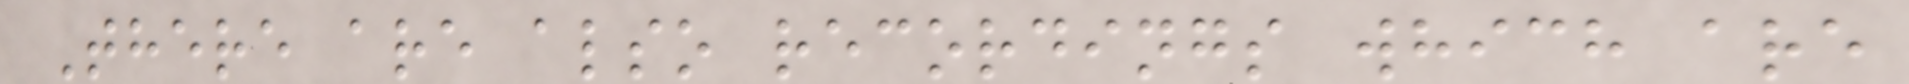There are also recordings which are
